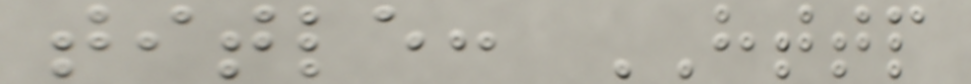title: HTTP
